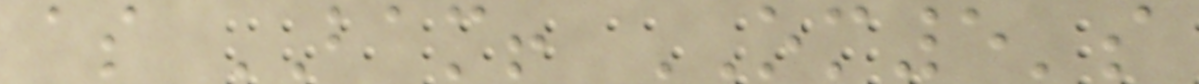as BAM! OM5's
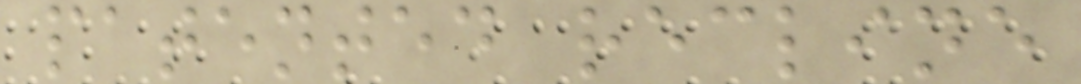patented recline
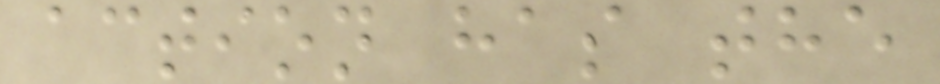action has the
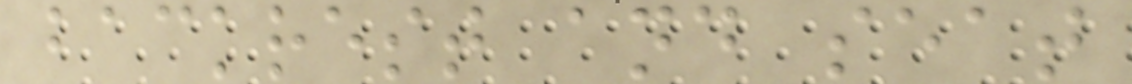backrest and seat
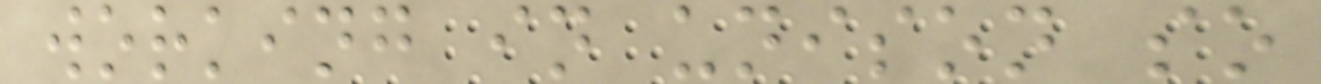working in unison so
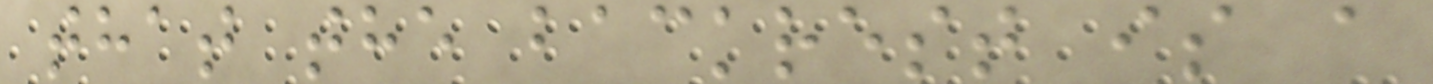that the backrest is a
